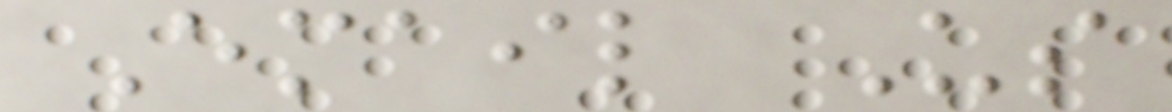Email Us
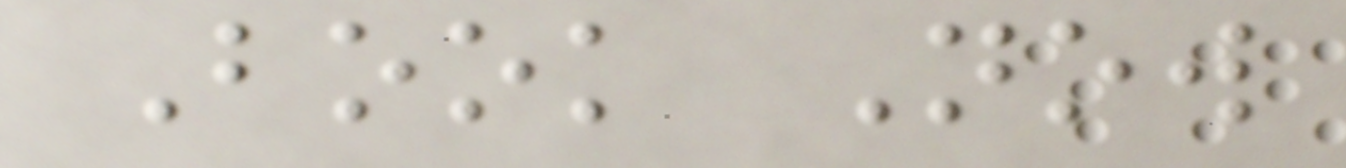Book Now
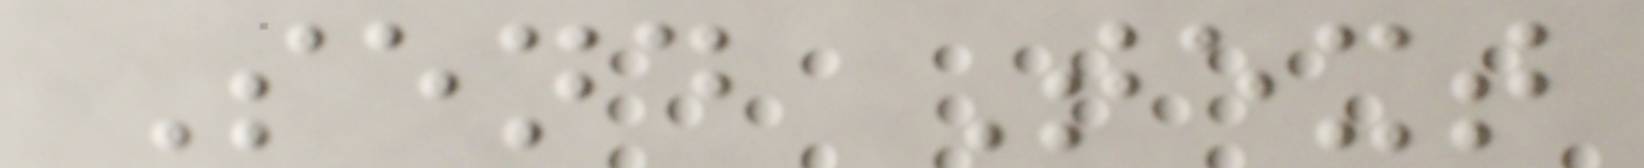Send Text
